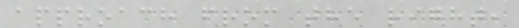approach from the right,
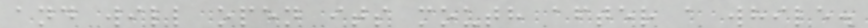and will open its mouth after a while.
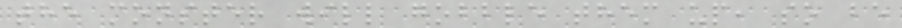the monster will gobble them up, so be
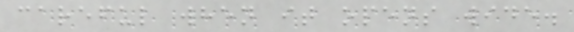careful when it opens wide.
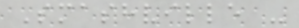Smashville -
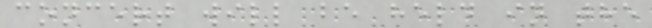concert will be held in the
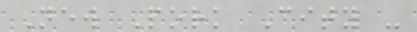New Pork City -
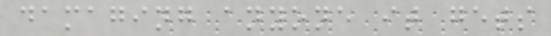damaging anyone it gets
